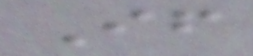If
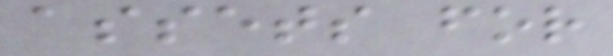assets for
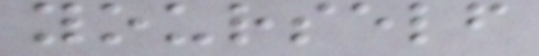yourself
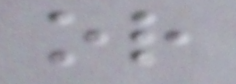or
